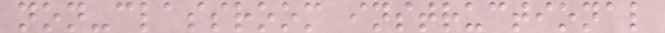non-classroom instructional
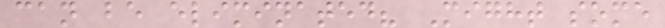can be eliminated? Might some
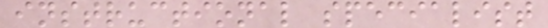instructional specialist
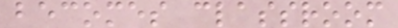becomes classroom
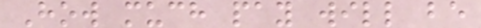How much pay will be
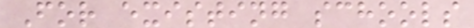For existing schools
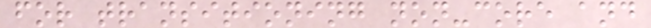for transitioning non-core and
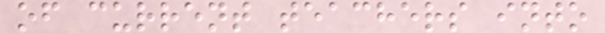of current teachers into
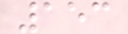153
